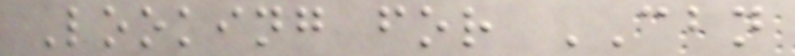Looking for CBN
